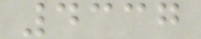4337
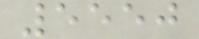5550
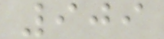909
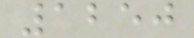1250
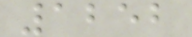1252
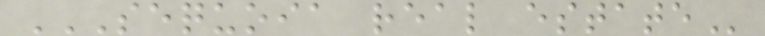SEQUOIA REAL ESTATE
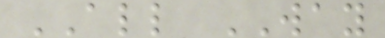ALL WAY
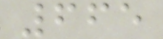665
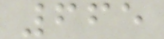665
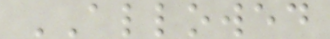ALLOWED
